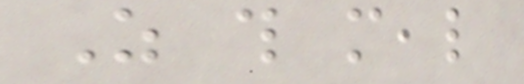As this meal
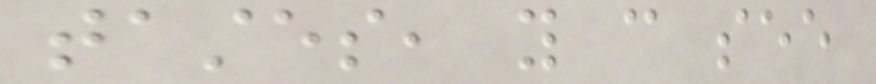tastes, you can see
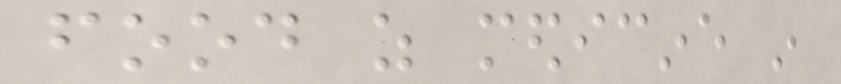food as medicine in
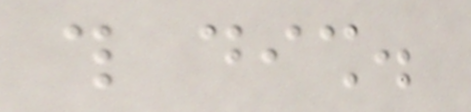this dish.
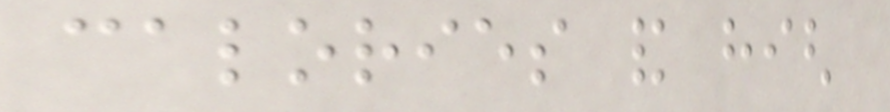calories and high
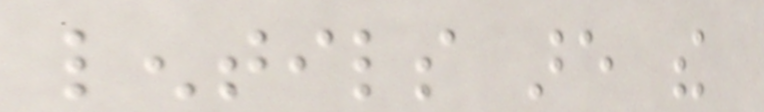lentils are the
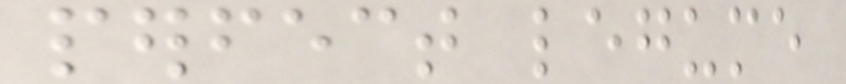perfect legume
